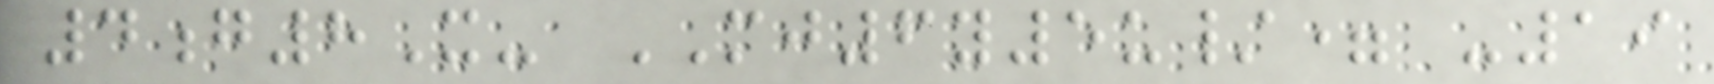4g8X- MJ6y5u/= -19
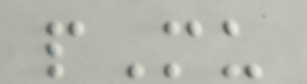pMu
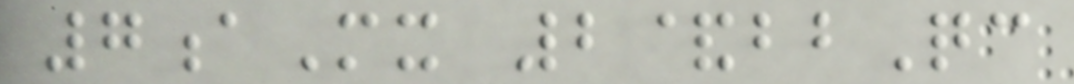7aMx 2&bbQc
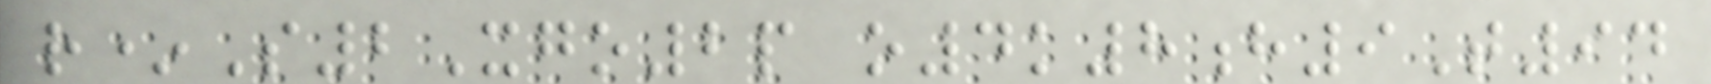r*S2Xgo2p o4k8h9T94
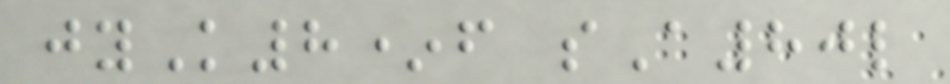jyK8*f sA80l
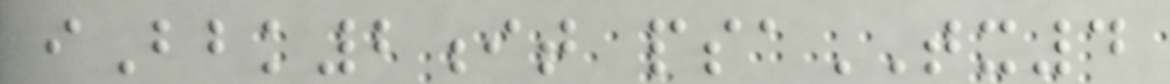iBbk2it psaTX4
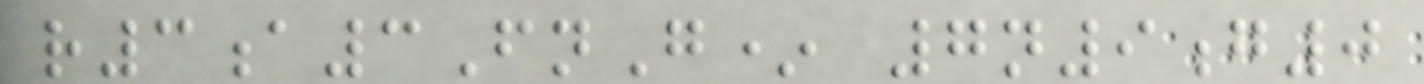r3a3FnG* 7n9g0
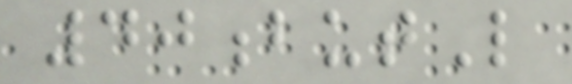40butL
